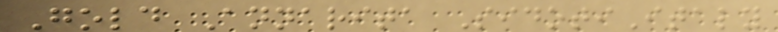Gold Annarita SidotiItaly
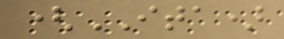(ITA)
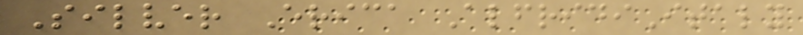Silver Erica AlfridiItaly
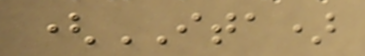(ITA)
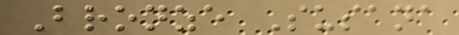Bronze Susana
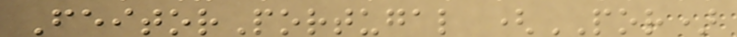FeitorPortugal (POR)
